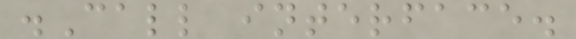.Call interface.
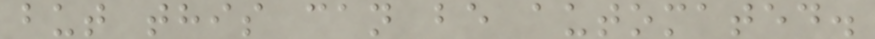but this can be automated.
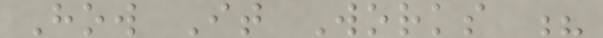How It Works ?
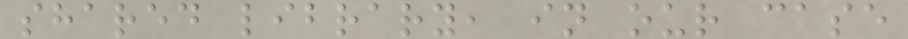shared library, in our case
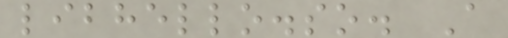libhello.so. A
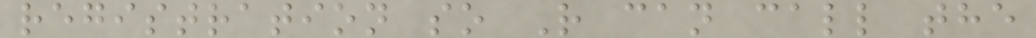registration so R can call the
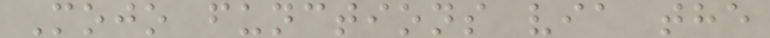Mojo functions via the
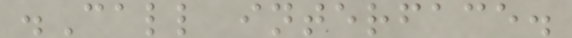.Call interface.
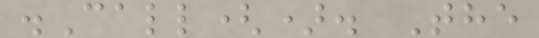.Call(). The
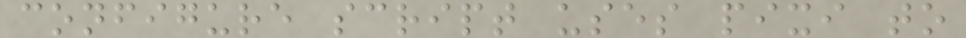configure script uses pixi to
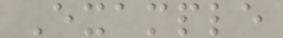Example
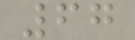67
